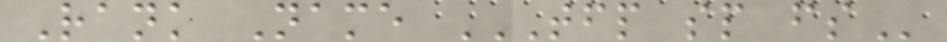Rank Name TFP SP FS
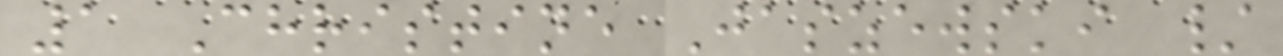1 Christine Jaszewski /
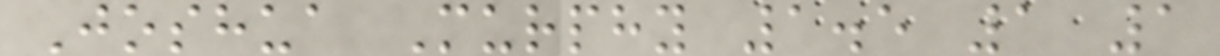Joshua Murphy 1.5 1 1
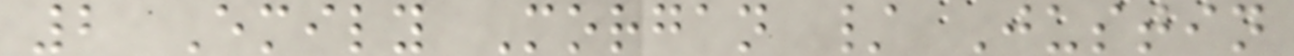2 Emily Morgan / Justin
